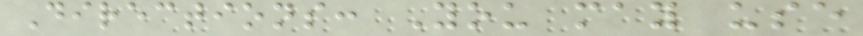Directions: You may use
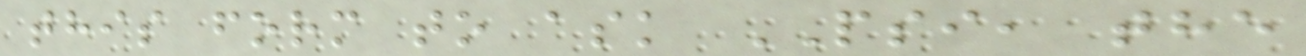this form to ask PSI, the
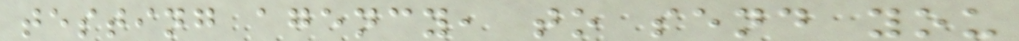testing agency, to send you
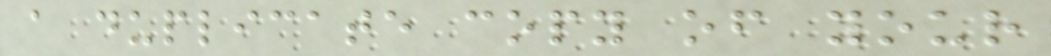a duplicate copy of your
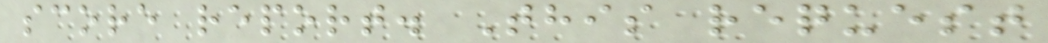score report. This request
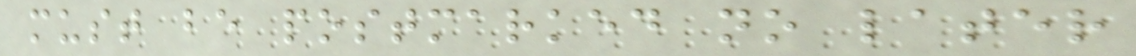must be postmarked no later
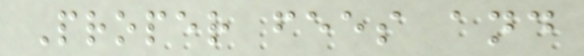Proper fees and
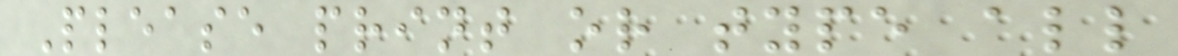Please print or type all
